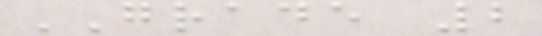GRADE 2
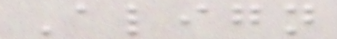Align
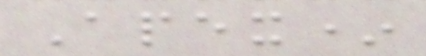Apex*
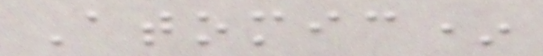Atomic*
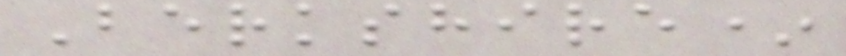Berkshire*
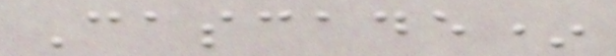Cascade*
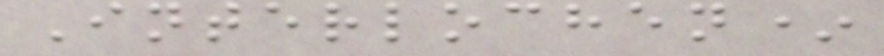Interlochen*
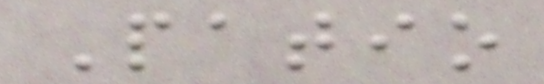Patio
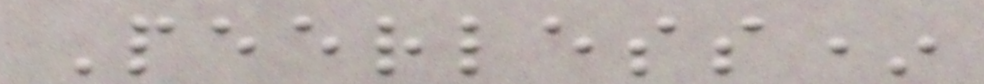Peerless*
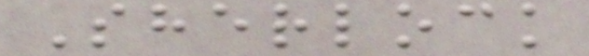Sherlock
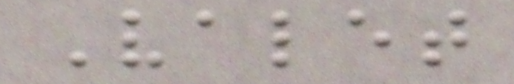Valet
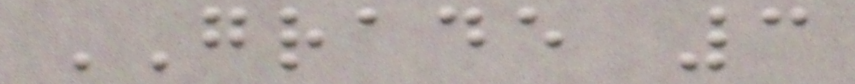GRADE 3
